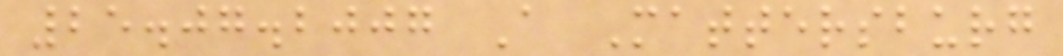25.07.2007 A Mattersburg
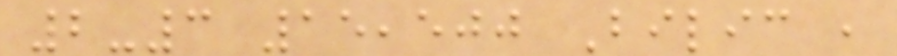2-3 15,500 Bilic ,
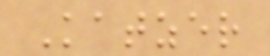Katzer
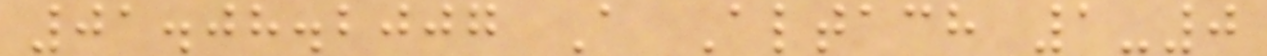01.08.2007 A Altach 1-0
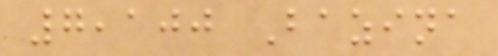7,100 Bazina
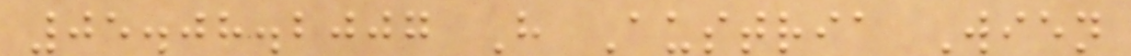05.08.2007 H Austria Wien
